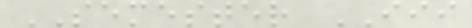SEMESTER III
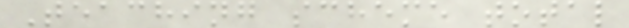Teaching scheme total
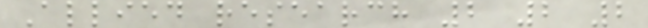Allied research 2 2 2
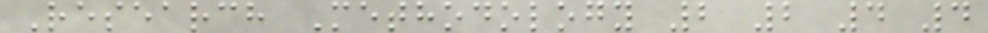Research Methodology 2 2 4 4
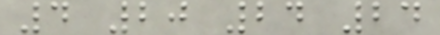4 20 24 24
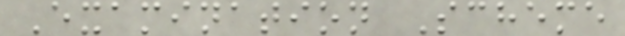Examination Scheme
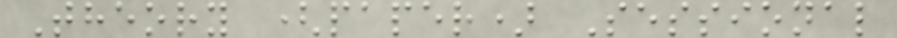Theory (paper) Sessional
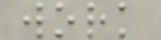work
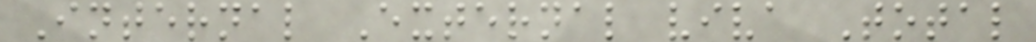Internal External viva Total
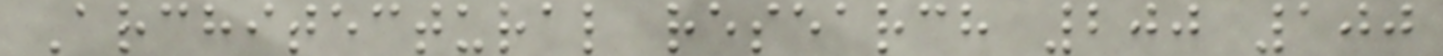Architectural research 200 100
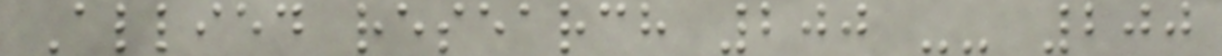Allied research 200 -- 200
